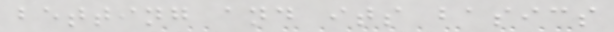betting and its basics
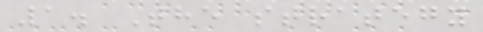1. The strategy
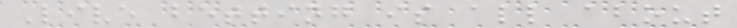Live betting is all about
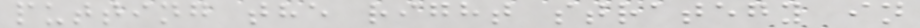putting the right strategy in
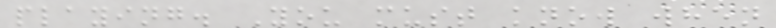playing. You must know when
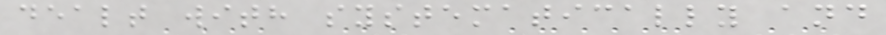dealt with systematically and
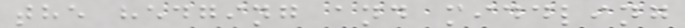the hedging and middling
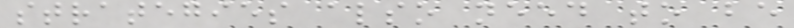strategies also need to be
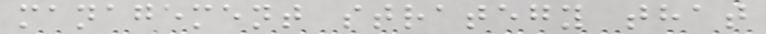management strategy that
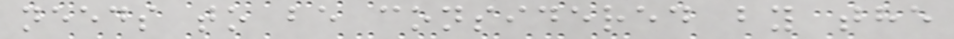needs to be considered by the
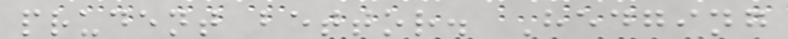prudent bettor. Hedging
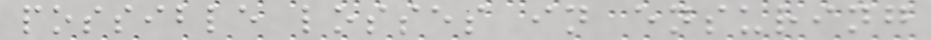possible losses in ensuring
